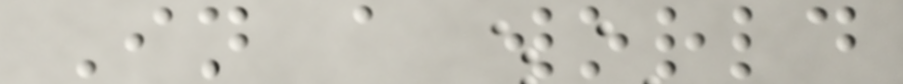In a world
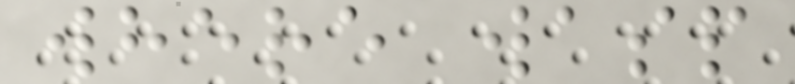where wasp
